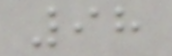98
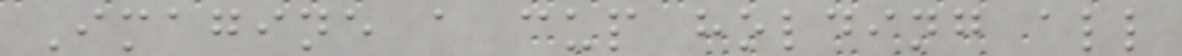Imagine a cup holding all
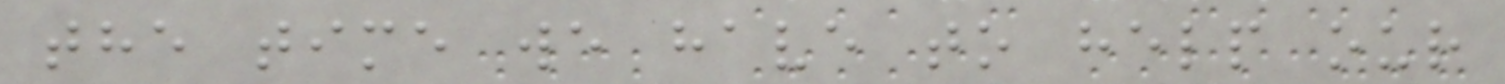the time we have to help our
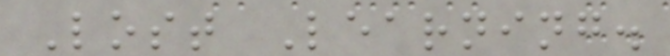Lost Learning.
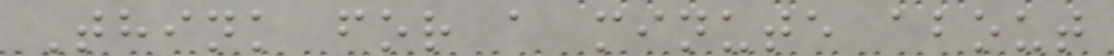Think for a minute about
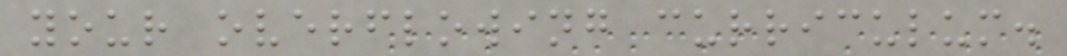your overflowing curriculum.
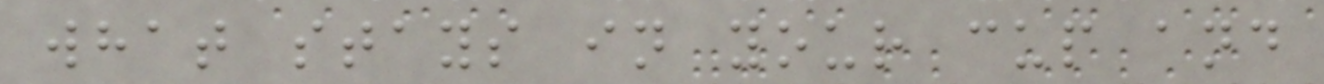what stays in your cup and
